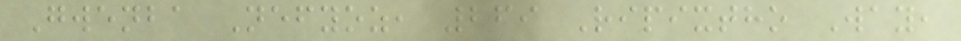Gwenba Nefyoz, 269 Ripixtho Way,
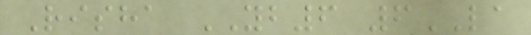Risha YB6 6LA
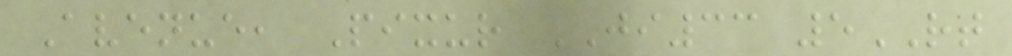Avenue, Pixur JI33 5RT
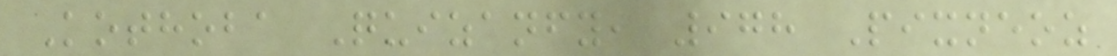Kothoba Quizanfy, 978 Pixneoz
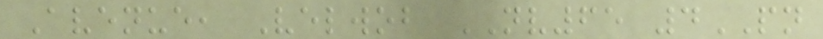Avenue, Velwob NV65 4PN
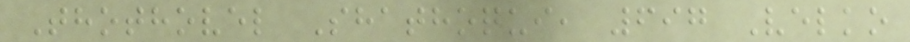Thothovel Shathoqui, 697 Velko
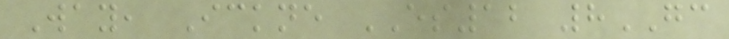Way, Ickne ES12 8GC
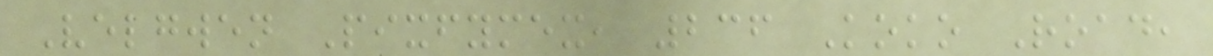Velgwen Pixfymex, 236 Koko Road,
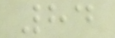84
